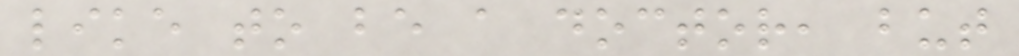like to be a doctor, but
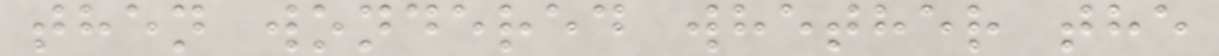then wondered whether the
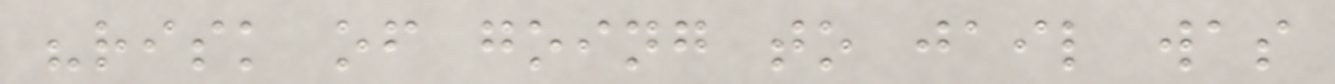"risk of going to jail was
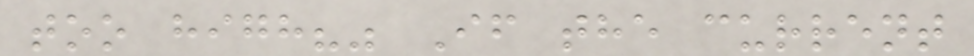too high?" If the current
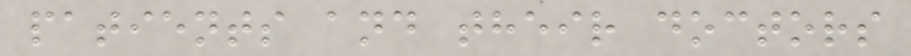patients and their doctors
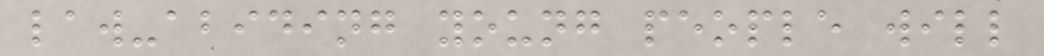law-abiding young people will
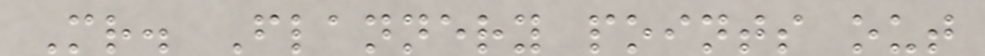Mr. Flannery points out
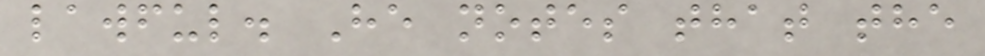lawful. He notes that the
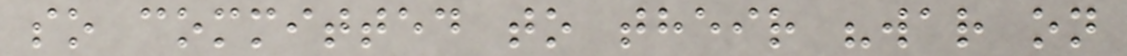so committed to their "war on
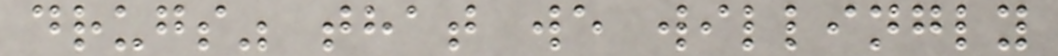drugs" that we willingly
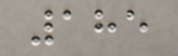185
